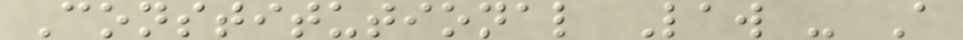Constitutional Law - A
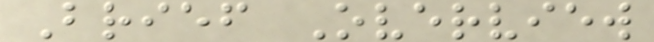Brief Overview
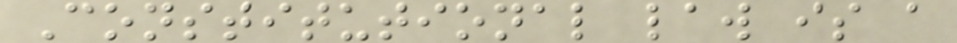Constitutional law is a
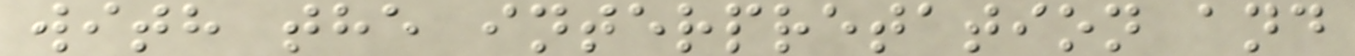with the interpretation and
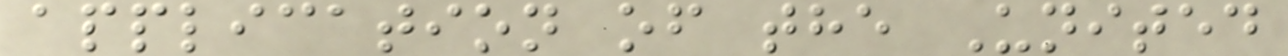application of the United
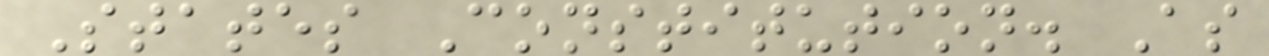States Constitution. As
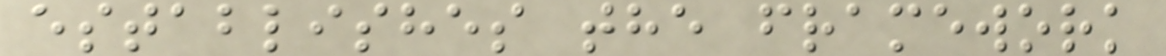establishes the framework
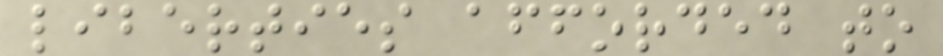liberties afforded to
